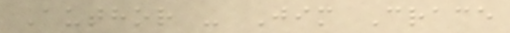Author - Jim Crace
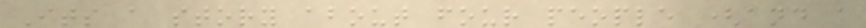Its a story about four people (and a
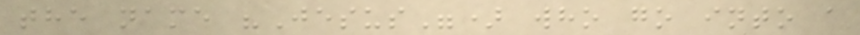the name "Jesus") who go into a
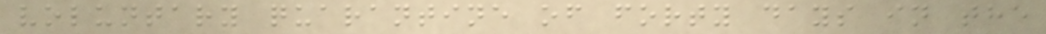voluntary quarantine of forty days in the
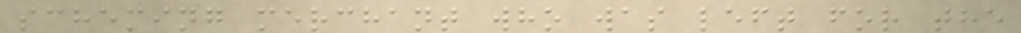scheming merchant who was left for the
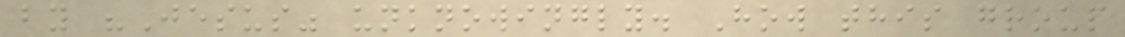by "Jesus" unknowingly. How this group
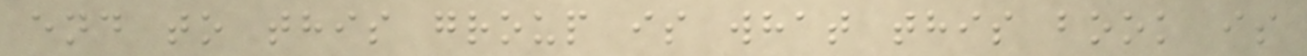end to this group is what this book is
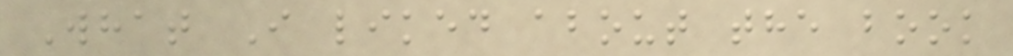What I liked about the book
